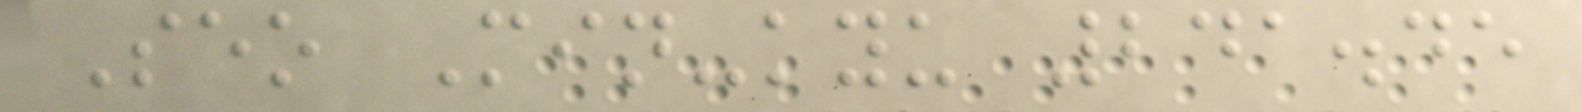Seo Min-kyu 241.45
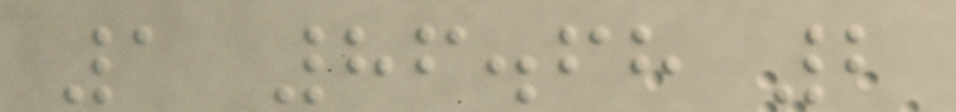1 86.68 2
